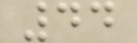44
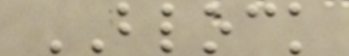BLOCK
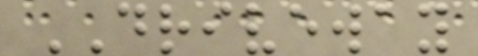DRIVEWAY
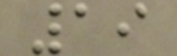19
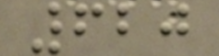620
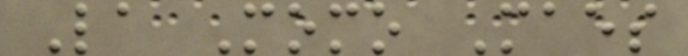La Momo Maes
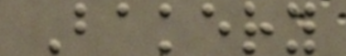Bakery
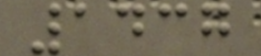1437
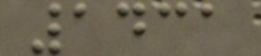1431
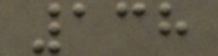138
